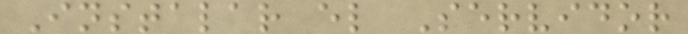Instalar el Servidor
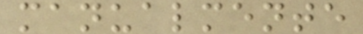manualmente
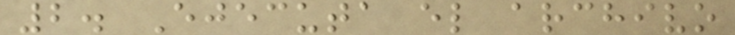2. Ejecuta el archivo
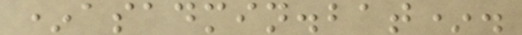*asadmin.bat*.
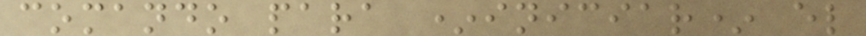comando para *iniciar* el
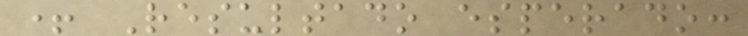+ Resultado esperado:
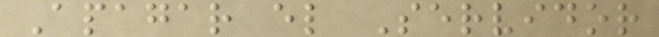Apagar el Servidor
